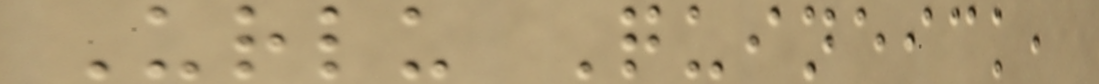Urlu Quineick,
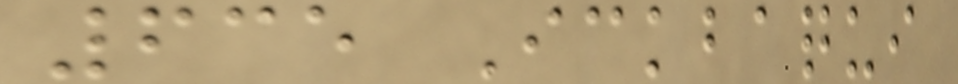635 Ickbaqui
